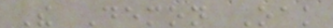The Demon Oak
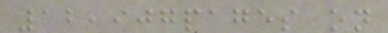12,907pages on
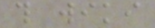this wiki
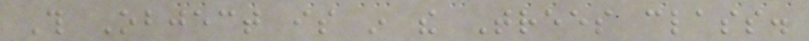This Object is in the Trees class.
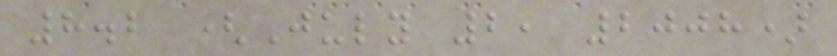8.2 (July 2, 2008)
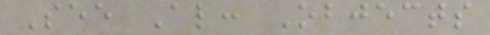See Also: Objects
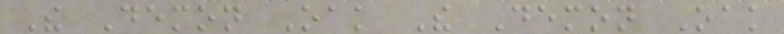The Demon Oak The Demon Oak
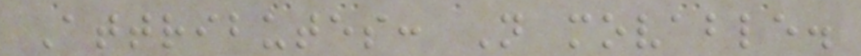Attributes: Not movable.
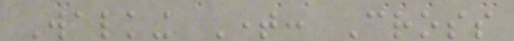Walking Time: Cross
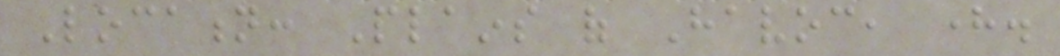Location: Plains of Havoc, here.
